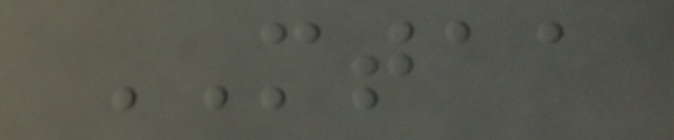MTAA
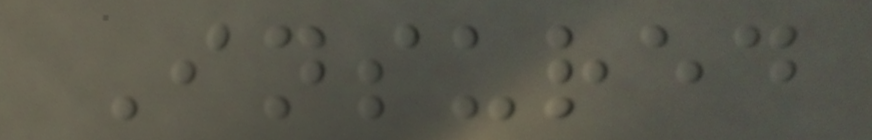Insured
